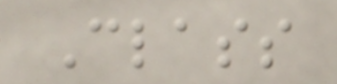Class
